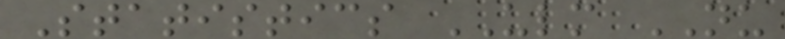Statistics ULM NU
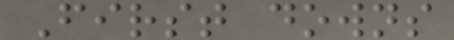First downs
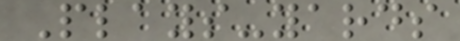Plays-yards
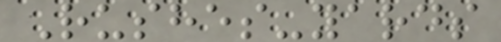Rushes-yards
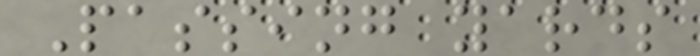Passing yards
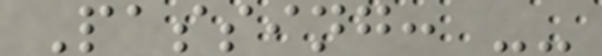Passing: --
